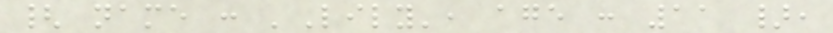{ name : 'Lily', age : 11 },
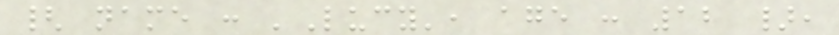{ name : 'Lucy', age : 12 },
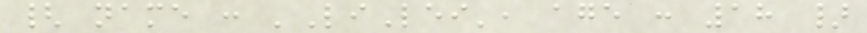{ name : 'LiLei', age : 18 }
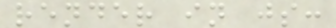render in js:
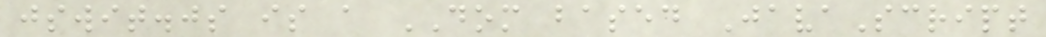jswit.js is a DOM based JavaScript
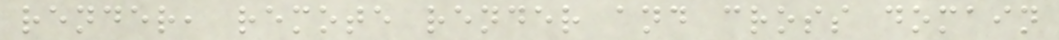render, remote render and cross domain
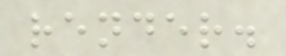render.
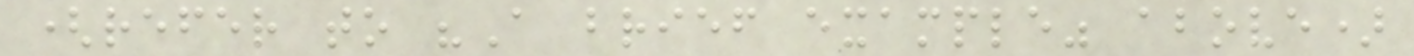(refer to "A brief example" above)
